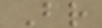Br
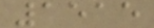1515
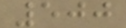500
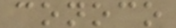conoco
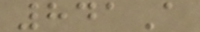841A
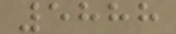5888
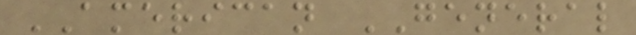AMERICAN GENERAL
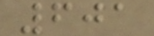601
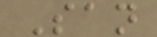San
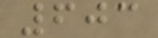603
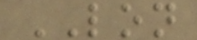LON
